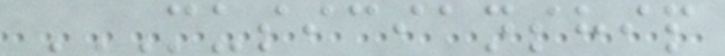MUSICIANSHIP
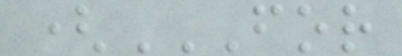(FOR
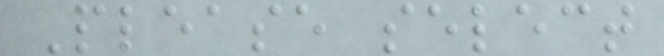Please select
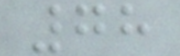78
